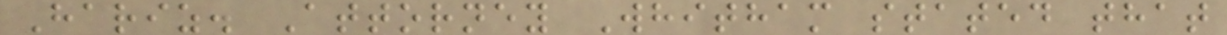Hariz. Attorney Whitham stated that
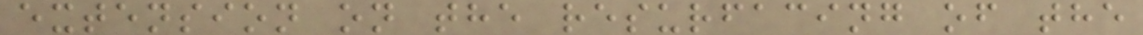extension on the resurfacing of the
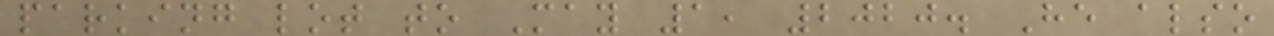parking lot to May 1, 2020. He also
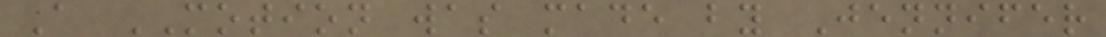A MOTION was made by Jennifer
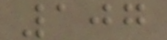107
